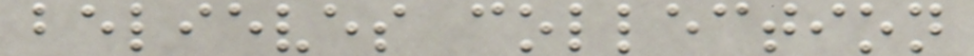believes collection
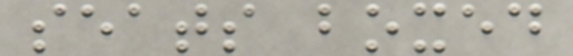seats boxed
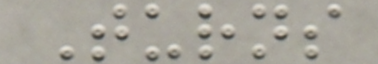Turns
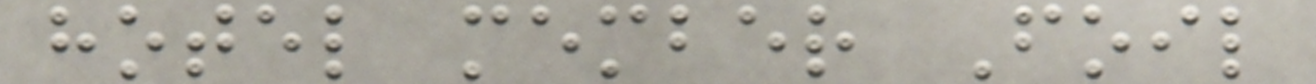hotel member Foil
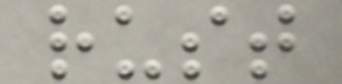rust
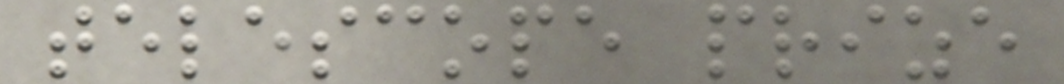telescope prize
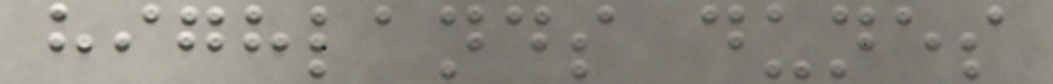highlands dunes
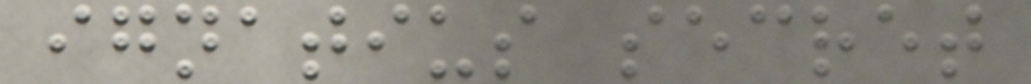ignatius secret
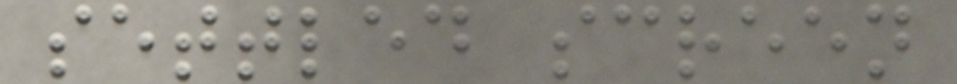settled screen
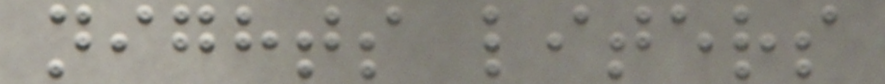nights liters
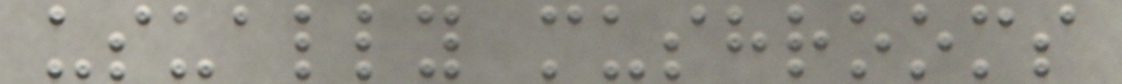usually mushrooms
